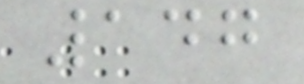147
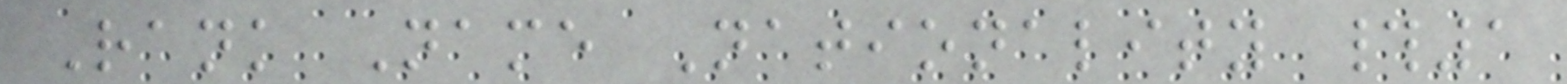Rank Name Nationality #1
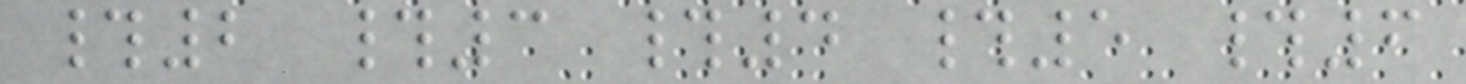#2 #3 #4 #5 #6
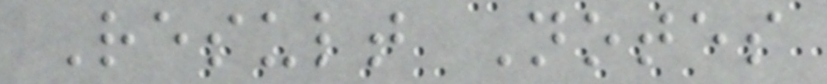Result Notes
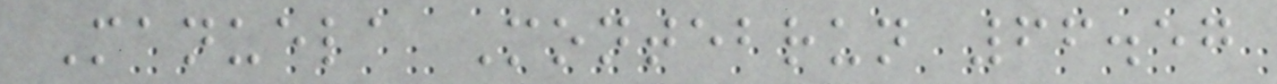Manuela Montebrun 66.57
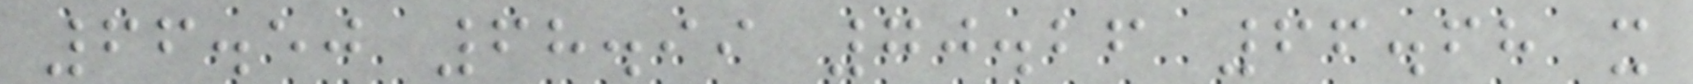66.50 68.99 70.26 66.68 x
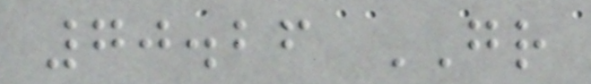70.26 GR
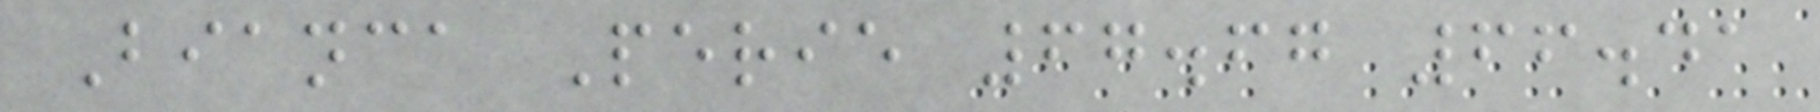Bianca Perie 67.67 66.41
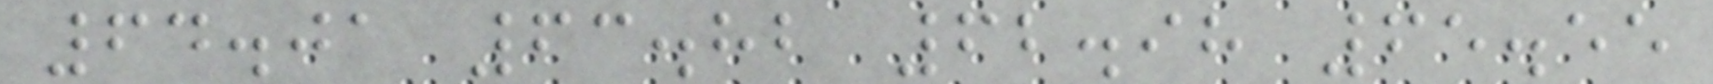64.01 63.82 62.98 65.55
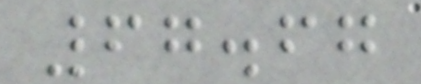67.67
